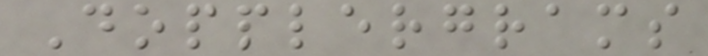Dopplergrams
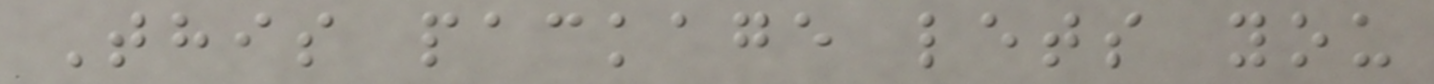This package lets you
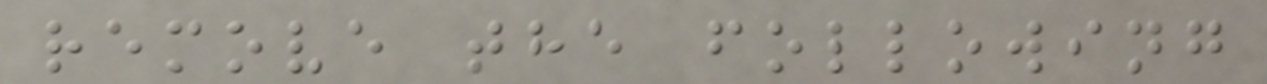remove the following
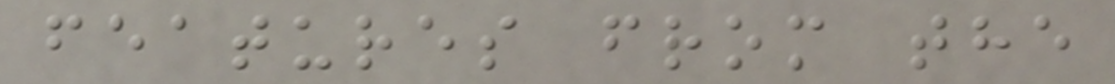features from the
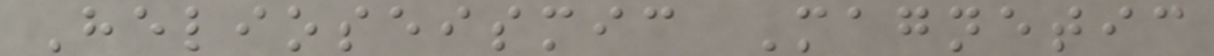Helioseismic Magnetic
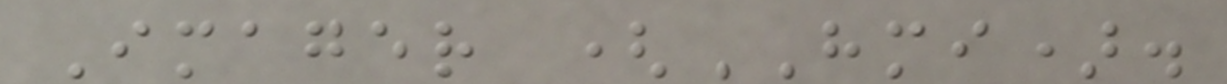Imager (HMI).
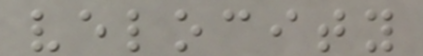velocity
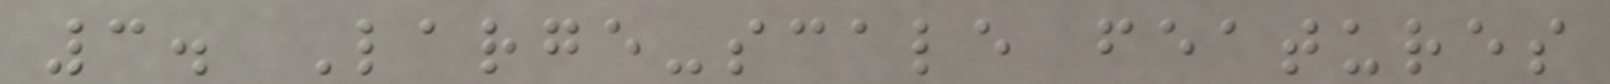3. Large-scale features
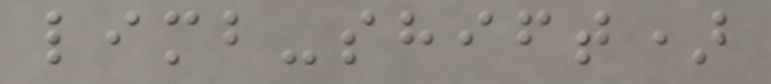limb-shift)
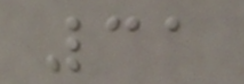31
